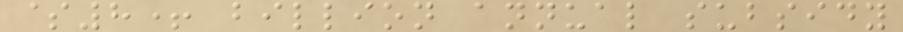$8+ billion annual subsidy
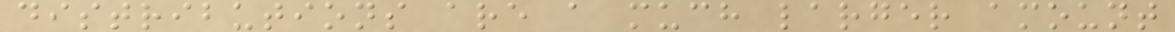distributions are a much larger amount
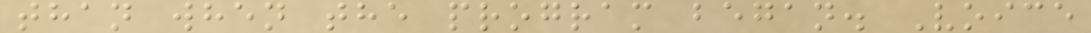than when the program began. Voice
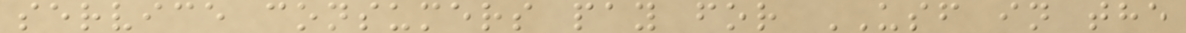service consumers pay for USF in the
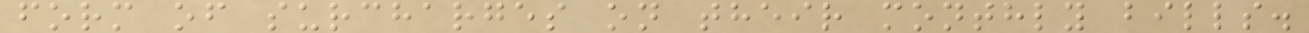form of surcharges on their monthly bills.
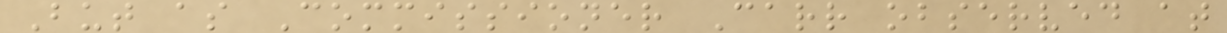But as Commissioner Carr observed at
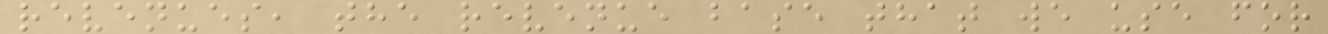revenues, the revenue base that we use for
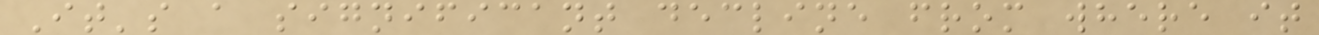It's a significant decline from where it
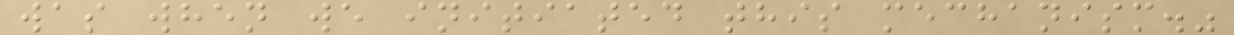was when we initiated this mechanism."
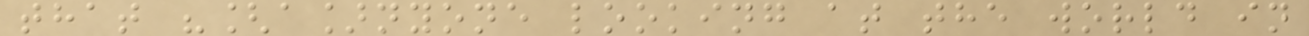that "[a]nyone looking at the world in
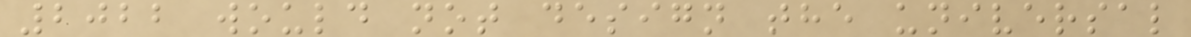2022 would not design the universal
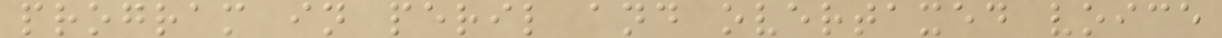program in peril and overtaxed voice
